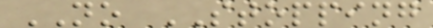NO STOPPING
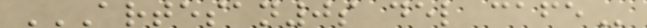ARTESAN0S DEL CAFE
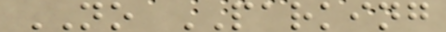NO PARKING
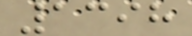1398
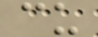cu
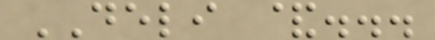DELI &...
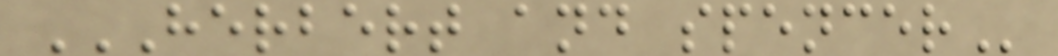HERBERT AND SPENCER
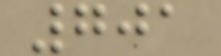701
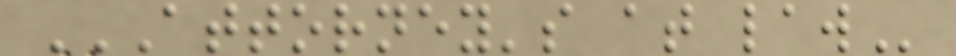ATTORNEY'S AT LAW
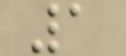1
